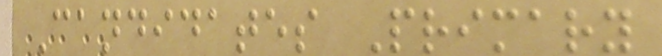Candidates Primary
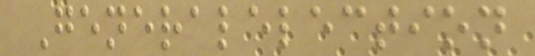Generalelection
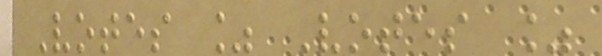Votes % Votes %
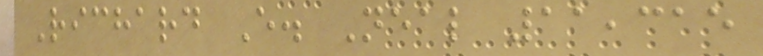Richard E. Neal 11,315
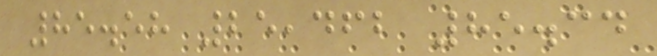85.58 25,462 85.34
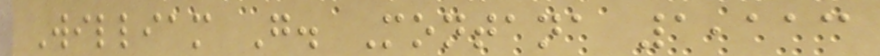William G. Montana 1,113
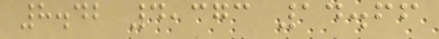8.42 4,373 14.66
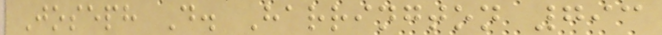Joseph D. Harrington 793
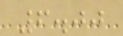6.00
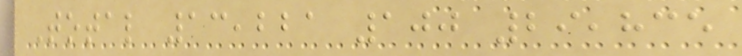Total 13,221 100 29,835
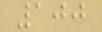100
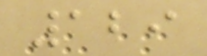129
